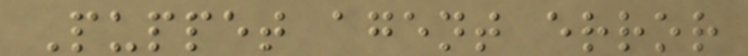Puppet agent error
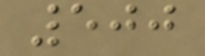500
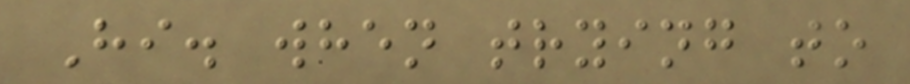Hi. when trying to
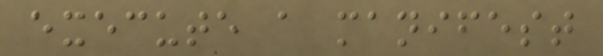execute a manifest
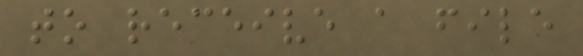to receive a file
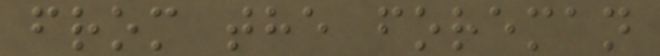from the foreman
